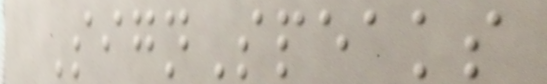SignSpeaks
